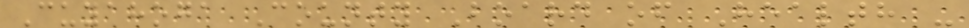Cuyahoga County Board of Health -
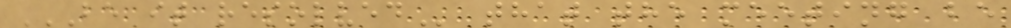BE IT RESOLVED that the meeting be
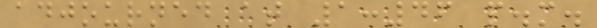adjourned at 1:46 p.m.
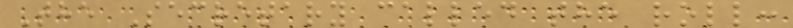The Secretary called the roll:
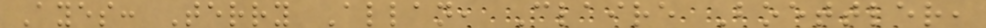Ayes: Terry Allan, Claire Boettler,
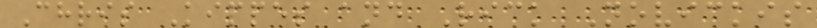Chris Kippes and Rick Novickis
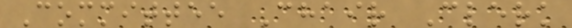Committee Chair Clerk
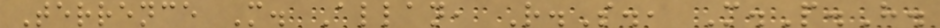Terrence M. Allan, R.S., M.P.H.
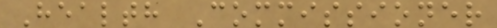Health Commissioner
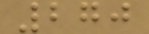270
